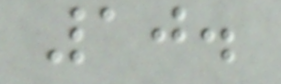10.
